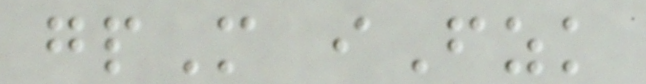gpM iFzk
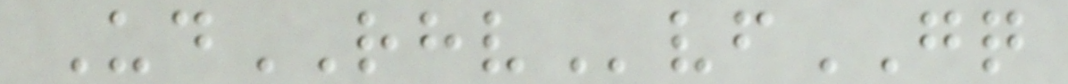UdRHVvfGQ
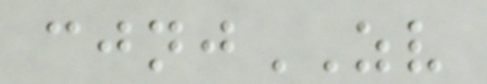cjnjZV
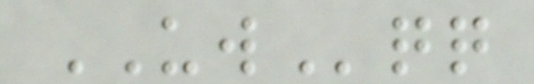UWqq
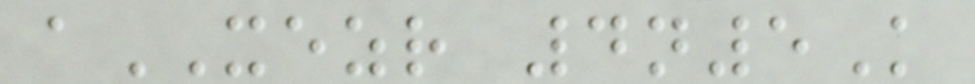aXEZR 4n5K
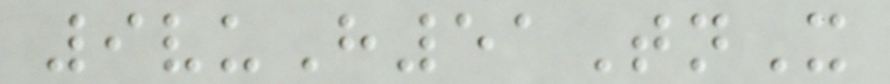9vuH51TnX
